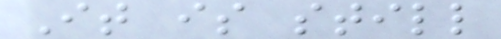It is still
